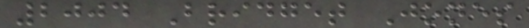2004 Bridget Jones
